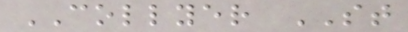COLLYER ST
